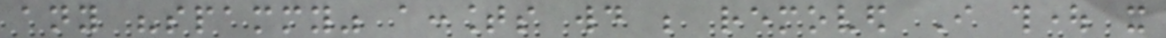any "spammy" accounts would be removed I thought it
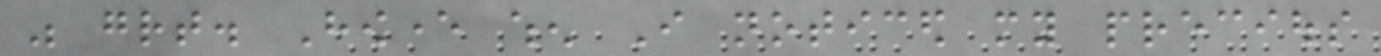was great. However when I noticed my precious
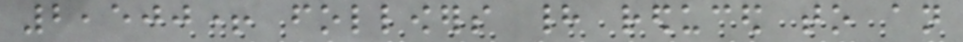2,500+ followers had reduced to an
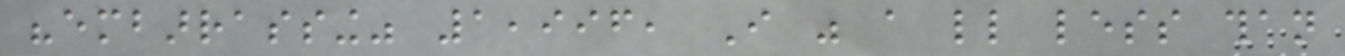"embarrassing" 1,996, I was a little less than
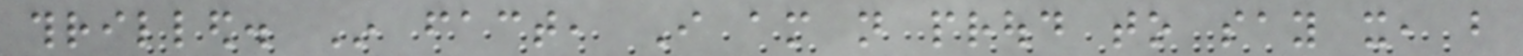thrilled. In fact, I am not proud to say it, but
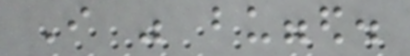I was bugged.
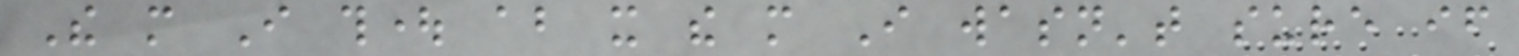The more I thought about it the more I wasn't sure if
